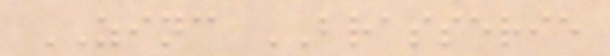ZINC BRASSERIE
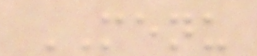MENU
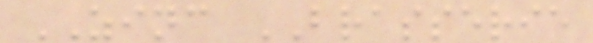ZINC BRASSERIE
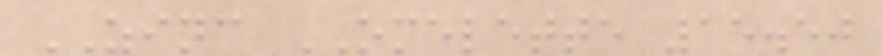ZINC OMELETTE 15.50
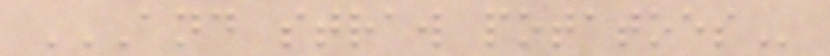AND STRAW POTATOES
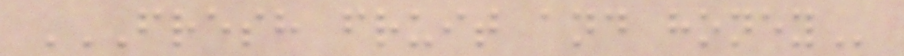FRESH FRUIT AND HONEY
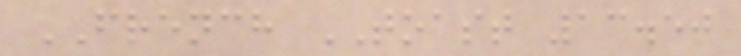FRENCH TOAST 13.50
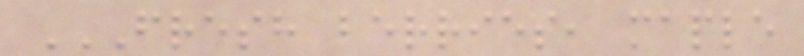FRESH BERRIES, MAPLE
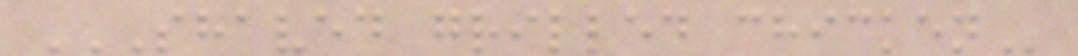SHAVED GRILLED CHICKEN
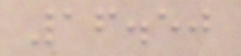16.50
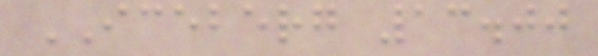ICEBERG 13.00
